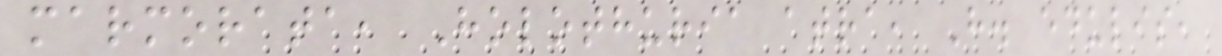marmorata, Holothuria atra, H. edulis,
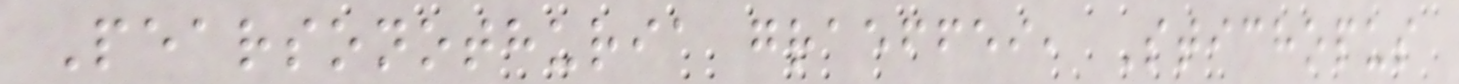Pearsonothuria graeffei, Stichopus
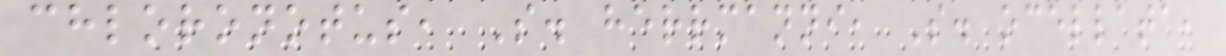chloronotus, S. herrmanni, S. ocellata,
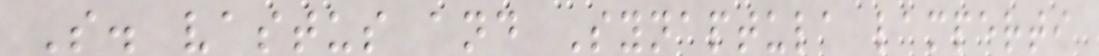S. vastus and Synaptula lamperti
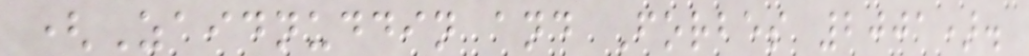(Zaidnuddin and Forbes 2001).
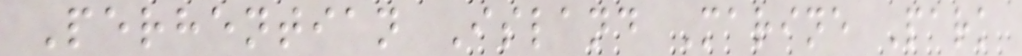Perhentian Island Marine Park
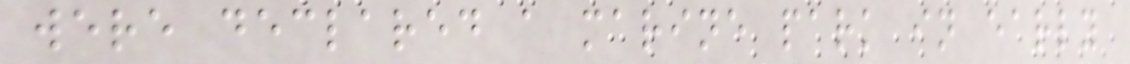were declared a marine park in early
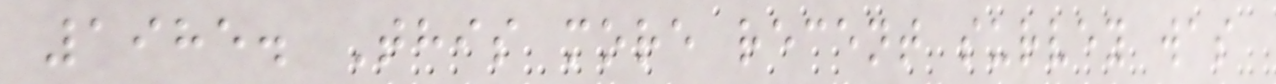1985. This more recent survey was
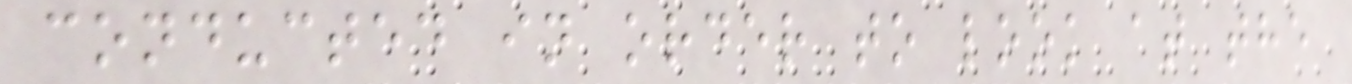conducted in order to look at the
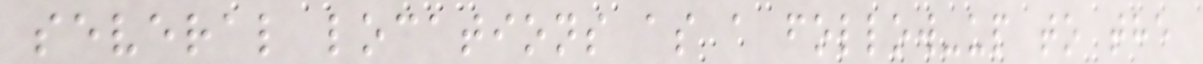several locations as a follow-up to the
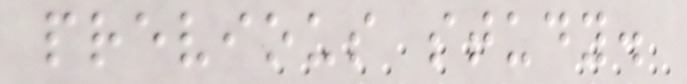previous study.
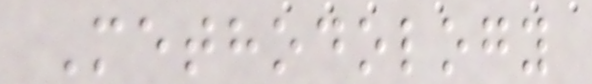Methodology
